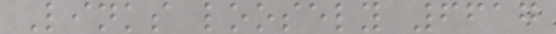Links loosely 6617
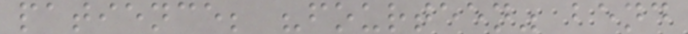patience; "fourteen" bend
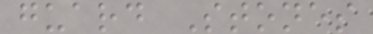guard Stones
